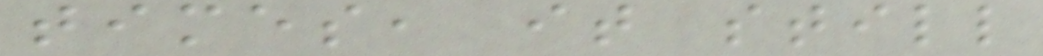times, it still
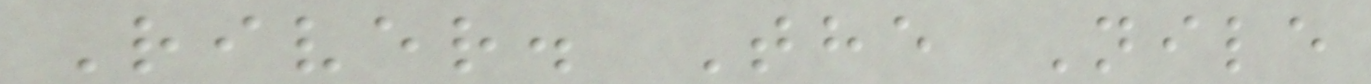River. The Nile
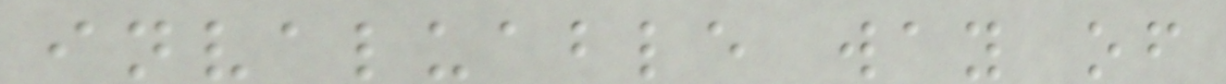invaluable way of
